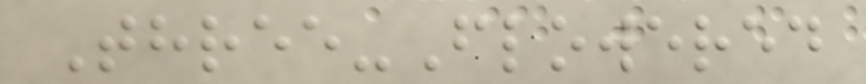Three-Flowered
